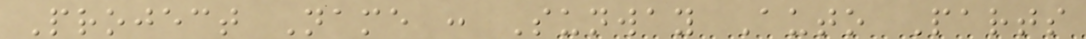Project Name : Sunway Auto Parts
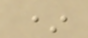*
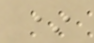*
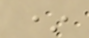*
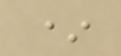*
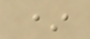*
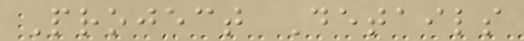Project Details
